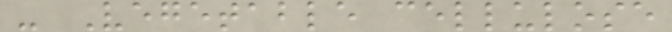- Vegetable cellulose
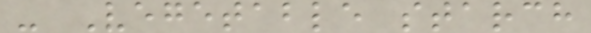- Vegetable starch
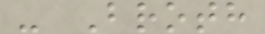- Broth
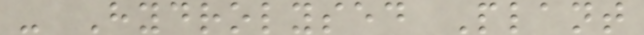- Hydrolysed Plant
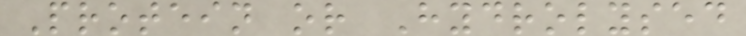Protein or Hydrolysed
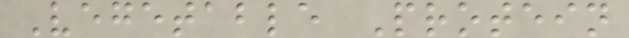Vegetable Protein
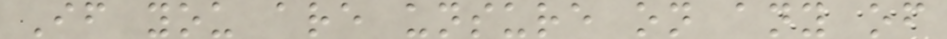If you are unsure on any of
